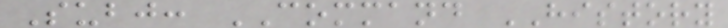Subj: COMMAND HISTORY
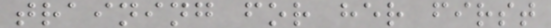training for her first
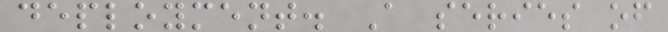deployment. A series of
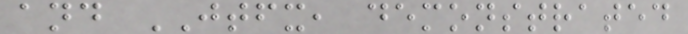and JTFX, demonstrated
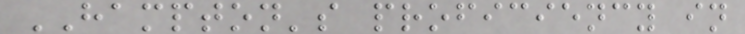HAMPTON's proficiency in
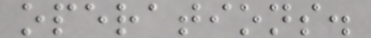operations.
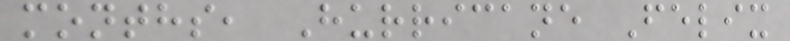months, Hurricane Felix
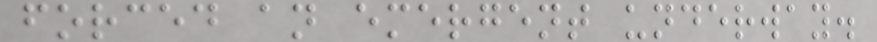forced an emergent underway.
